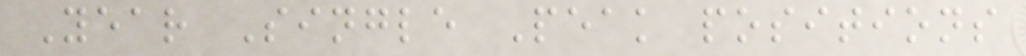Year Single Peak positions
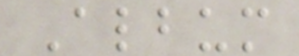Album
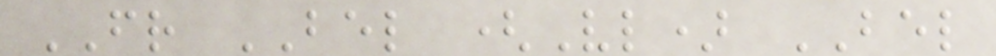FR BEL (Vl) BEL
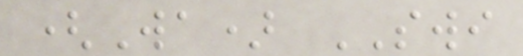(Wa) SWI
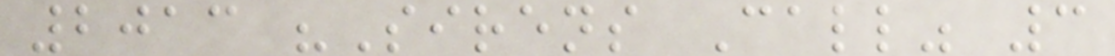2013 "Sirens Call" 3
